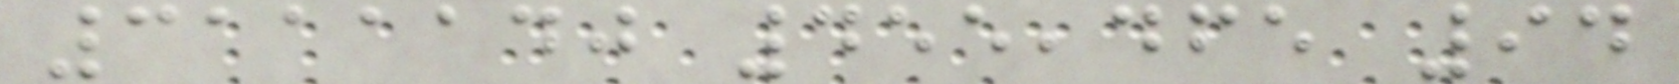3111140 455,465 94
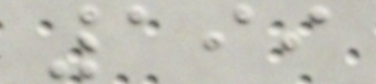199
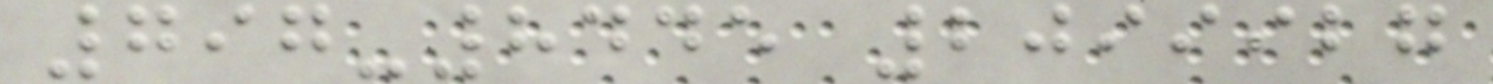797-8445 2099927
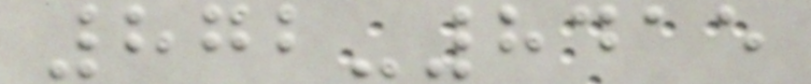872-8415
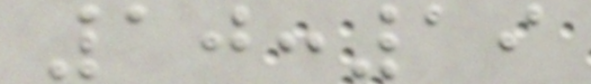10:19
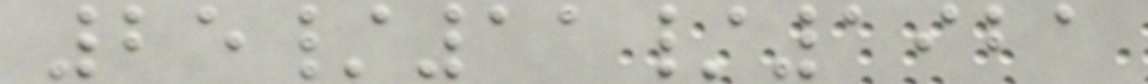25/11/1921
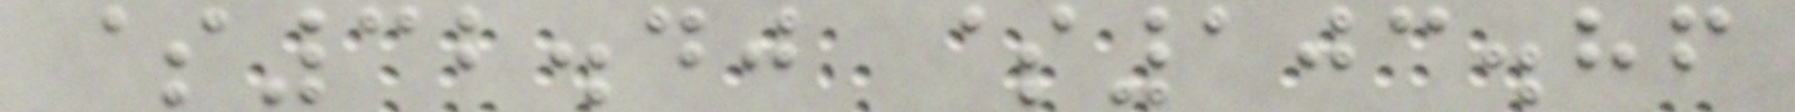$32.40 $103.86
